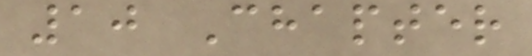10 Chapter
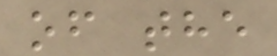of the
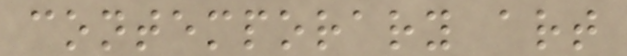contemporary art
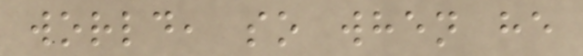world, so when he
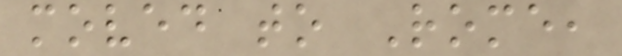moved to Rome,
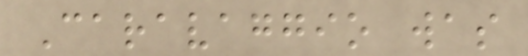Caravaggio was
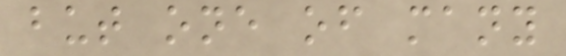but one of many
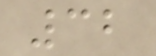32
